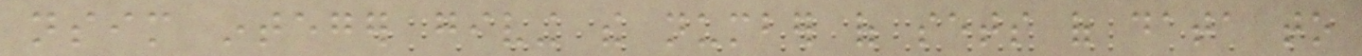nsim integer giving the number of sets of data to
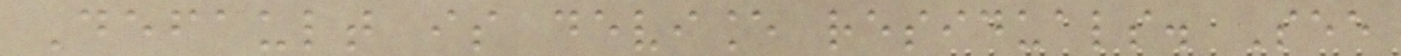Default is deviance residuals. See
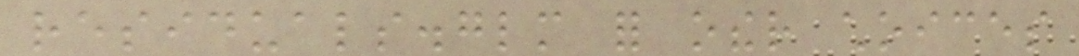residuals.glm for other choices
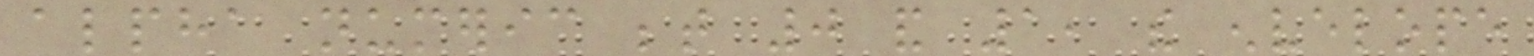alpha numeric between 0 and 1, the envelope
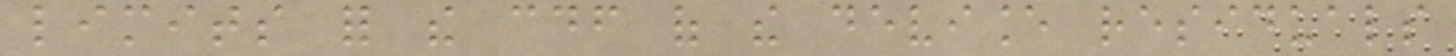limits for the cdf of the deviance residuals
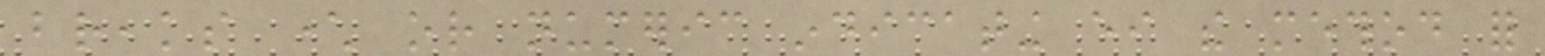breaks character or numeric indicating either the method for
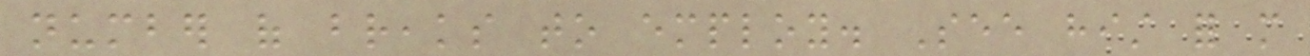number of breaks to employ. See hist for more
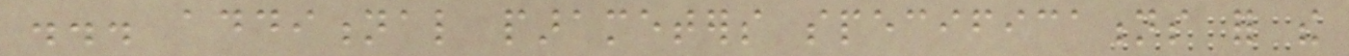... additional parameters specifications for the
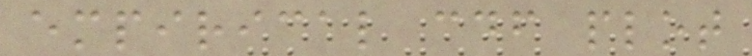empirical cdf plot
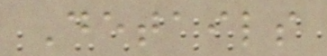Details
